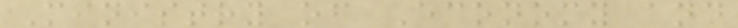Ministry of Economy and
